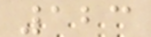123
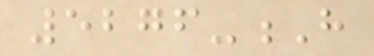5276-H
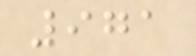971
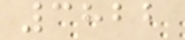3822
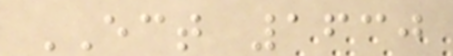ECT 1630
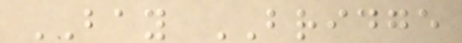BAY BRIDGE
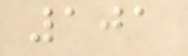101
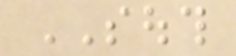SOUTH
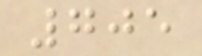705
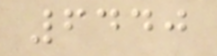6440
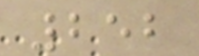252
